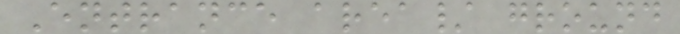Entrance area/ ground
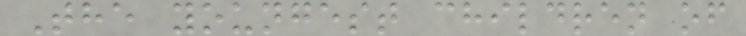The youngest children of
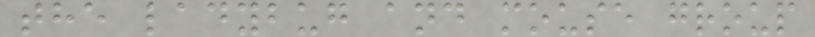the ladybug and mouse group
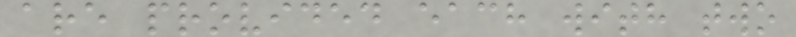are provided each with two
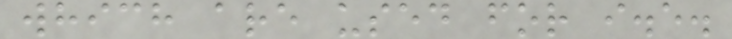which are used for i.e.
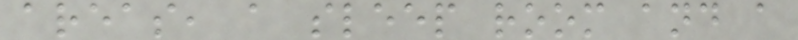areas, a sleep room and a
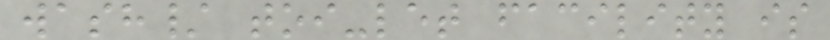wash/ toi-let facility is
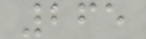265
